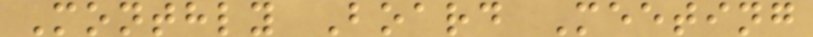Monthly Board Meeting
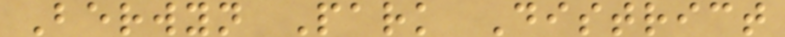Berwyn Park District
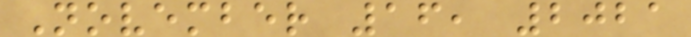November 16, 2021
